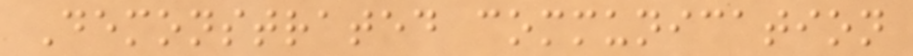Demonstrated communication
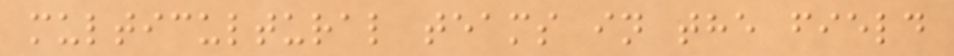multicultural teams in the field
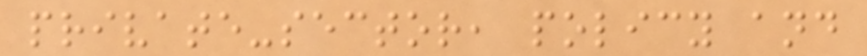private-sector, policy and
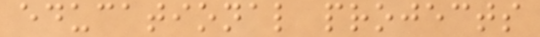educational projects
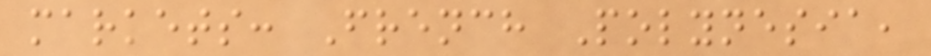markets: French Polynesia,
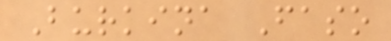Burkina Faso
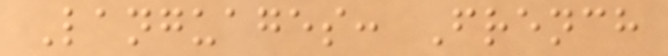Languages: French
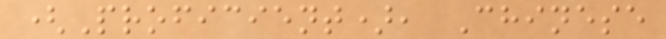(Proficient), Chinese
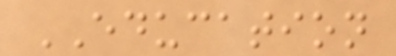EDUCATION
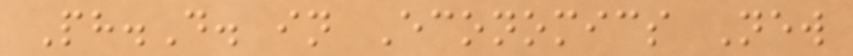Ph.D. in Economics New
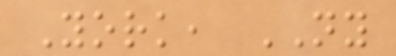York, NY
